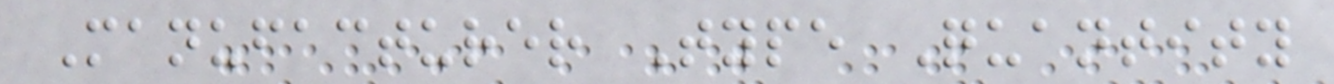Manufacturer Type Quantity
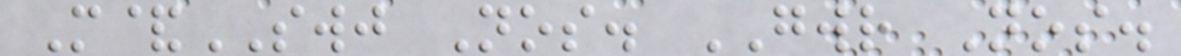M&SWJ Nos. GWR Nos.
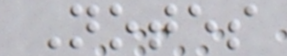Notes
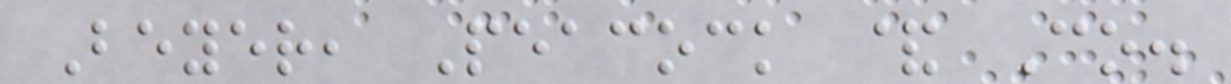Beyer, Peacock & Co.
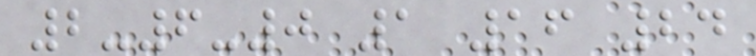2-6-0 1 16 24
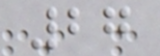27
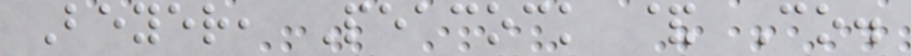Beyer, Peacock & Co.
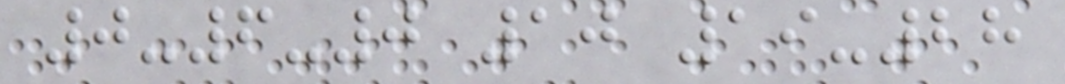0-6-0 10 19-28
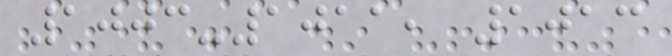1003-1011, 1013
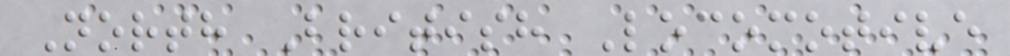North British Locomotive
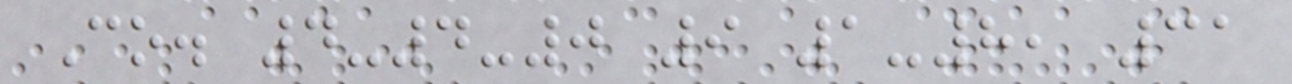Co. 4-4-0 9 1-8, 31
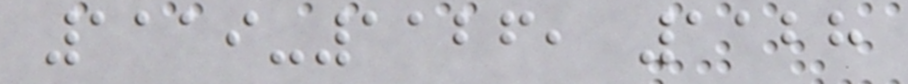1119-1126, 1128
